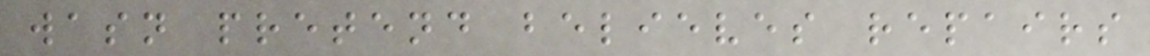wasn pretend believes repairs
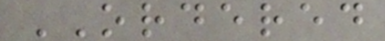ORDERED
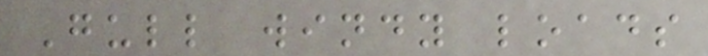Gull windy loads
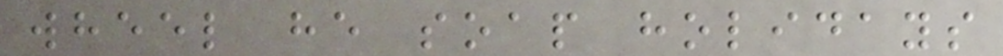wheel he soap holidays
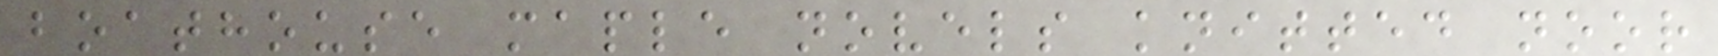boathouse maple novels knitted noor
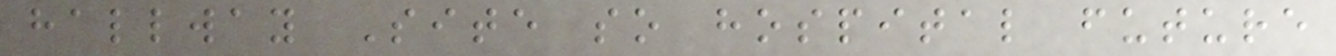hallway Site so hospital future
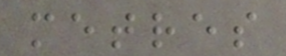metres
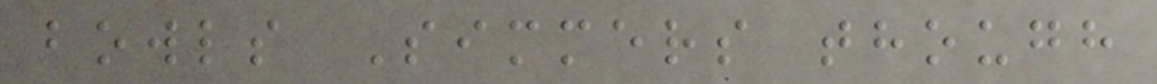bowls Simmers though
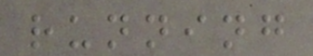running
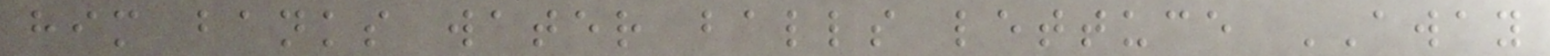him banks water balls lettuce AWAY
